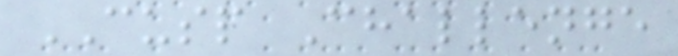CUSP Challenge
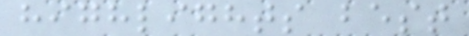highlights best
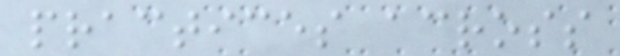practices across
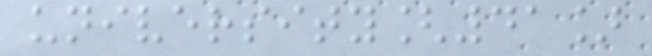university[41]
